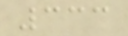333
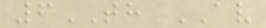6TH AV
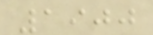1900
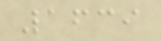1639
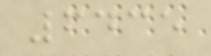6435
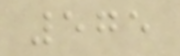575
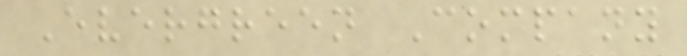Evergreen Company
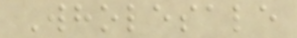Wholesale
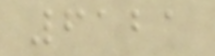6121
